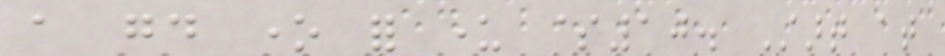a good one for under $10. Start at
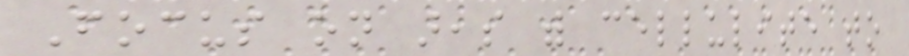Focus on areas with cellulite to
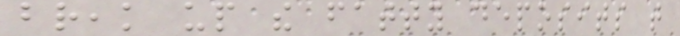break up the fatty deposits that
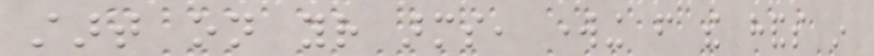start on your arms, working from the hands in
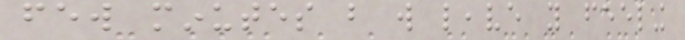few minutes but will leave you feeling
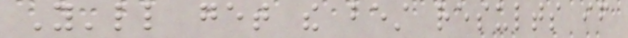You'll get the best results if
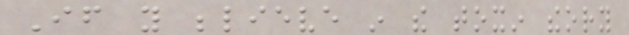If you believe in the toxin theory
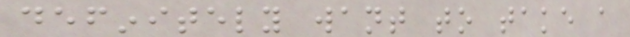definitely want to take a
